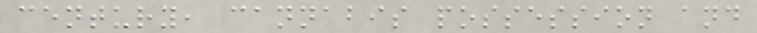century, cannabis possession and
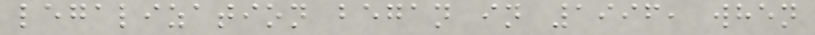legalization began in 1996, when
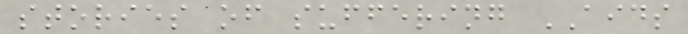stories of suffering AIDS
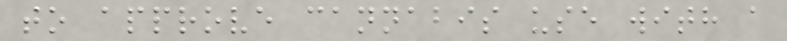to approve cannabis use with a
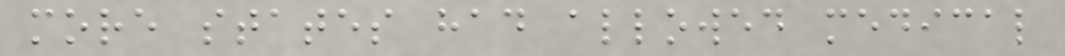more states had allowed medical
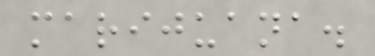marijuana.
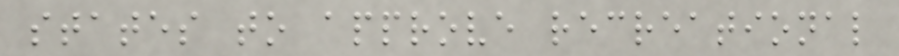states to approve recreational
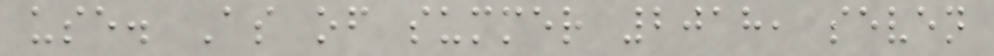use. As of summer 2018, seven
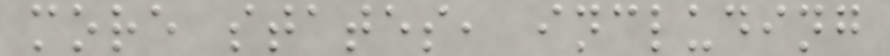more states, including
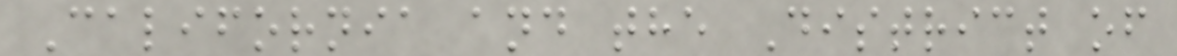California and the District of
